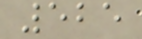525
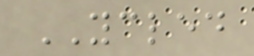YCLED
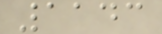1143
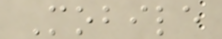Mobile
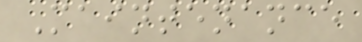Maintenance
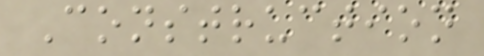Construction
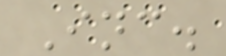Inc.
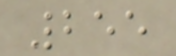255
